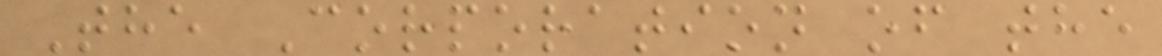The Corporation of the
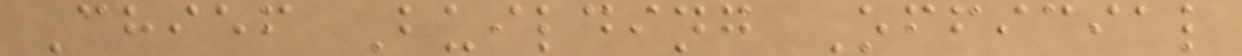Chief Building Official
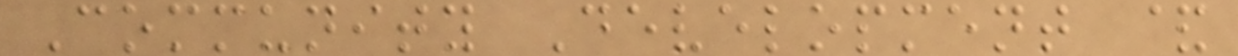Community Development &
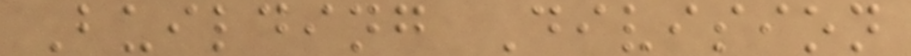Building Division
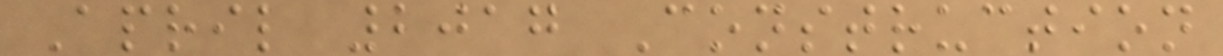April 2017 Construction
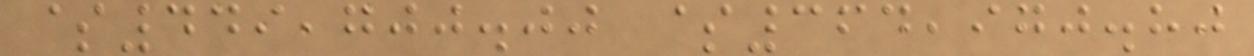$449,700.00 $364,970.80
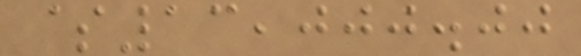$13,000.00
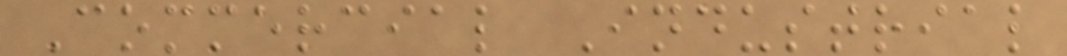Commercial Industrial
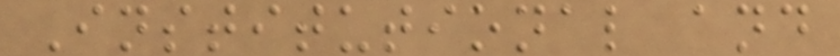Institutional and
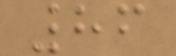86
